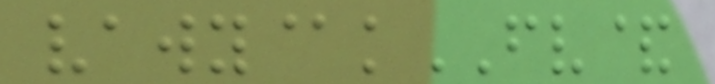vawy@kFV&
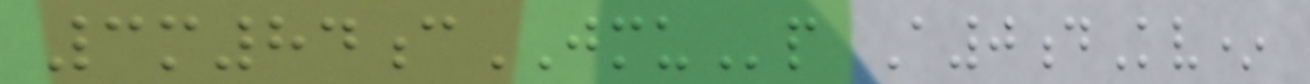3m84cJMUp A0dKv*
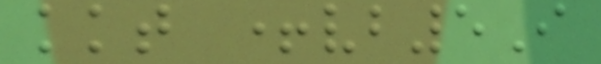kkt +vb5I
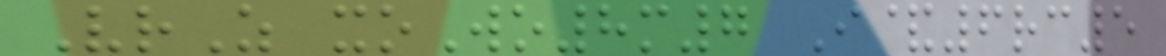VrZ xoWo8m7 I&6rc5
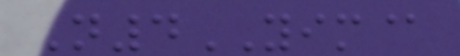N4YIM@
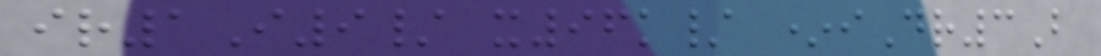ir1I9/ x96k/ *iDr3B
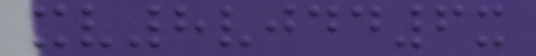xv8vjdd6x
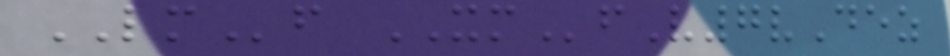LMf XMfV7vDez
